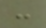:
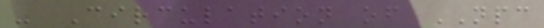- Circulation of NPC
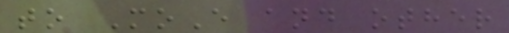to MoE and other
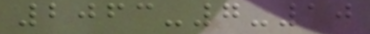2063-7-10
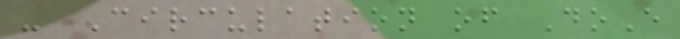- Circulation of DoE
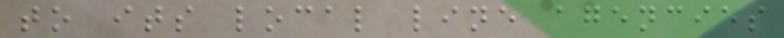to its local line agencies
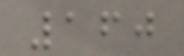160
